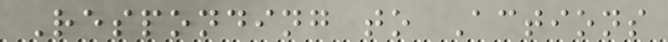Responding to Actions
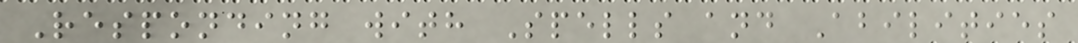Responding with Spells and Abilities
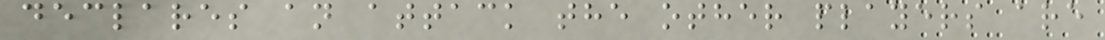declares an attack the other players are
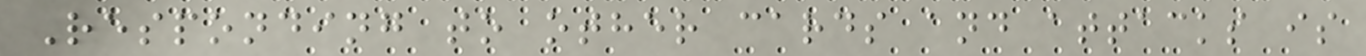Responding to other cards and attacks is
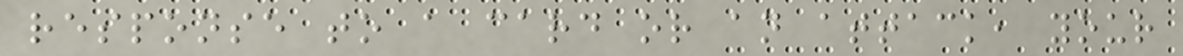response to a card or an attack, your
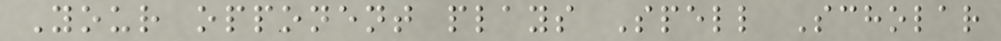Your opponent plays Spell Scholar
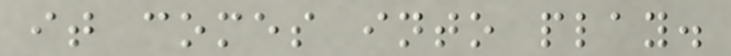it comes into play.
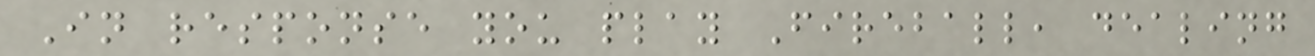In response you play Fireball, dealing
